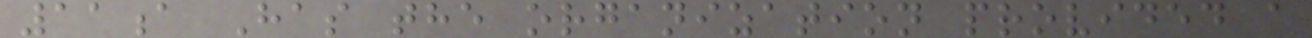11a Has the organization provided a
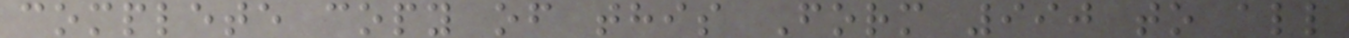complete copy of this Form 990 to all
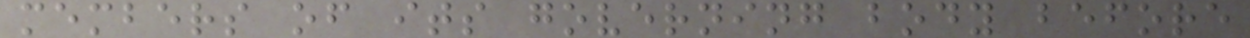members of its governing body before
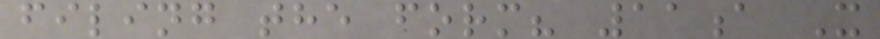filing the form? 11a X
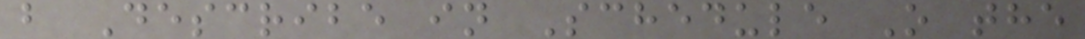b Describe in Schedule O the
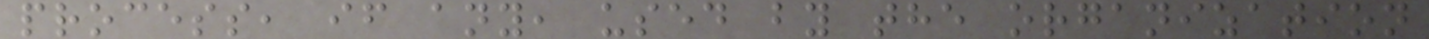process, if any, used by the organization
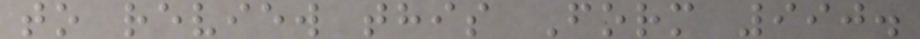to review this Form 990.
